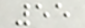55
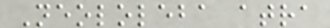Neololeba atra
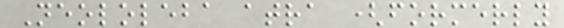Neololeba atra (formerly
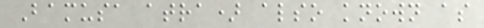Bamusa atra) also known as
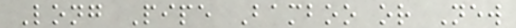Long Pipe Bamboo or New
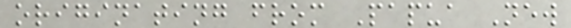originating from Papua New
